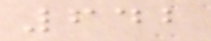642
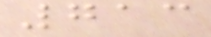713
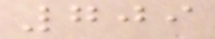709
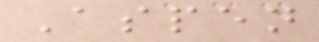Aspen
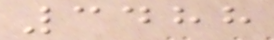3488
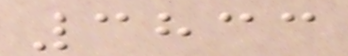3833
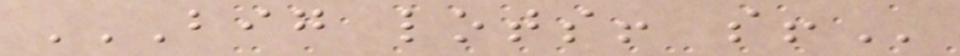BIG LOTS! S!
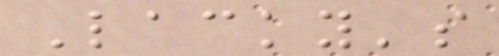Lacky's
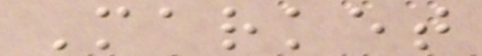Market
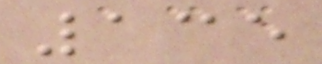135
